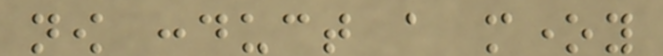now conduct a money
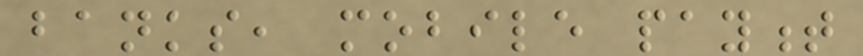banks, mobile payment
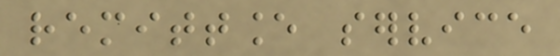remittance service
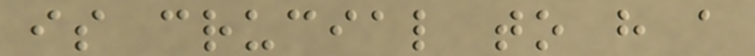is crucial to have a
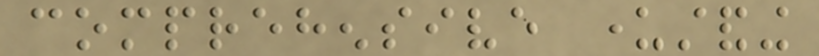comprehensive understanding
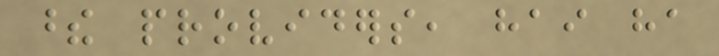these providers, hai ha
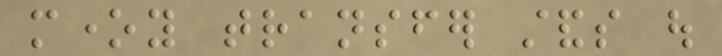money transfer stands out
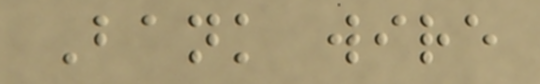Bank wire
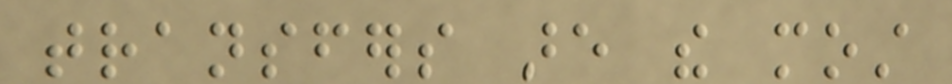transfers are the most
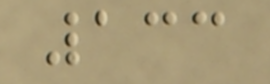133
